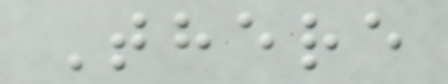There
